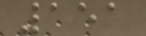151
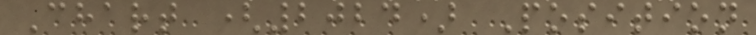Chart (2024) Position
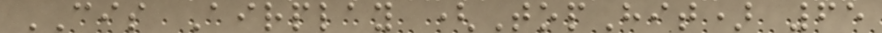CIS Airplay (TopHit) 65
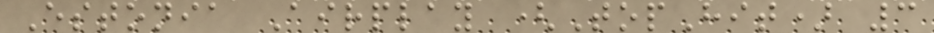Estonia Airplay (TopHit) 3
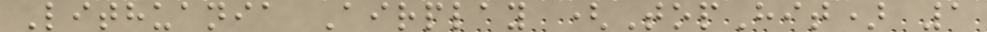Lithuania Airplay (TopHit) 1
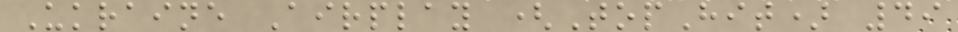Ukraine Airplay (TopHit) 49
